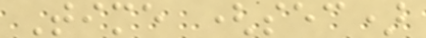Time (sec)
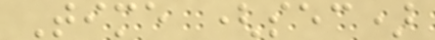Time (sec)
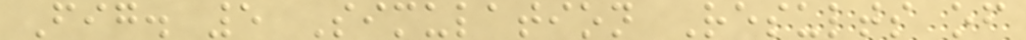Fig. 5 Simulation Results of
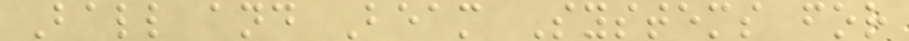Ball and Beam Systems for
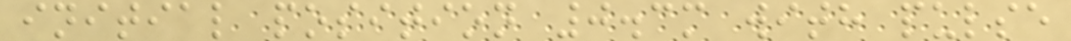initial position 0.3m with pulse
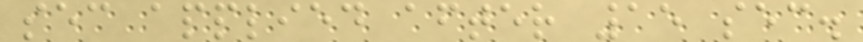sec applied after 15 sec.
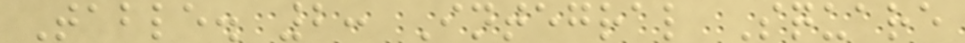Table. 2: Integral Square
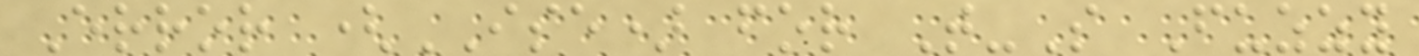Error (ISE) for T-S Fuzzy
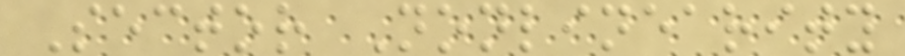Sector Nonlinearity
